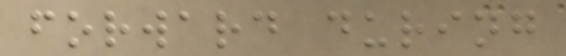forward during
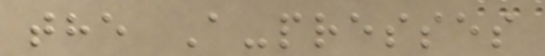the A-presses
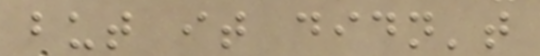but it didn't
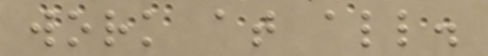work at all.
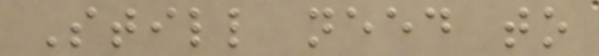Still need to
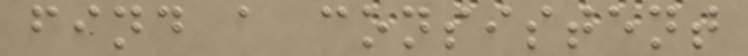find a consistent
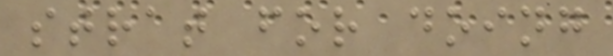strat for doing
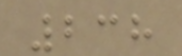238
